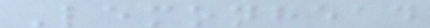Lemonhead
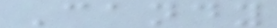Candy
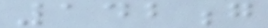142g
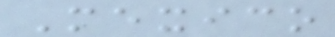Mexico
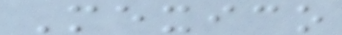Mexico
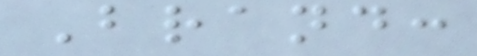Brand:
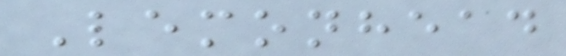Lemonhead
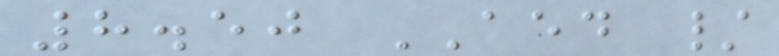8.50 AED /
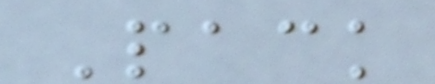Pack
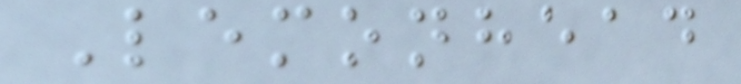Lemonhead
